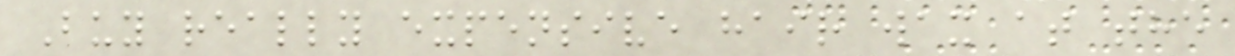Buy really expensive hair wax at the
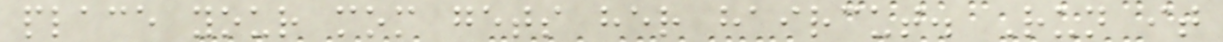place your mom gets her haircut. Run it
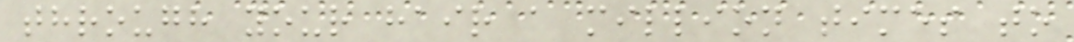through your hair a million times to
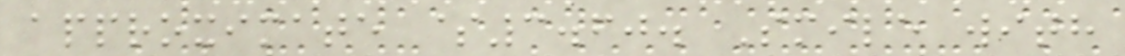approximate $3.60. Smile with
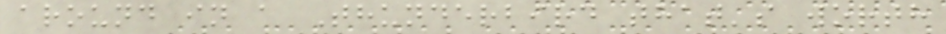around in a Thunderbird that's worth
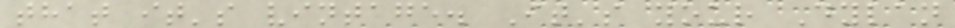that it's vintage. It's your Dylan
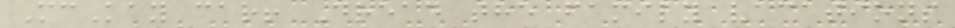McKay car! Dread the family vacations
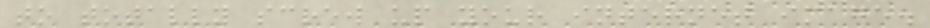to totally screw up your internet image.
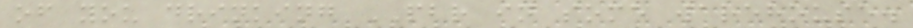of you drinking PBR in some warehouse.
